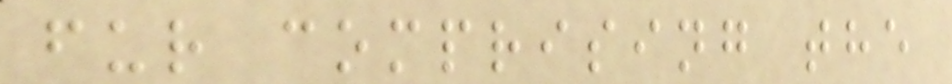fur comprising the
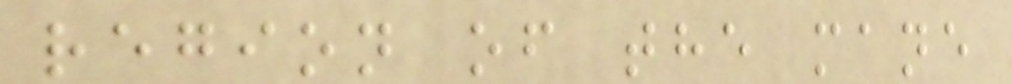region of the mane
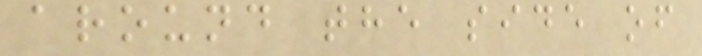around the side of
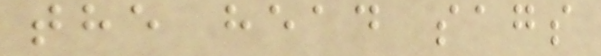the head sags
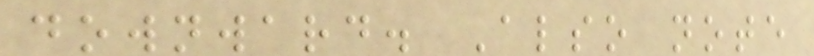downward. Also note
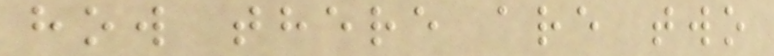how there are two
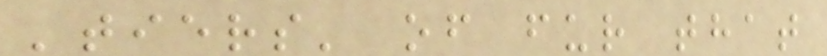'tiers' of fur that
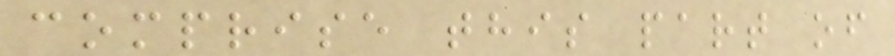comprise this part of
